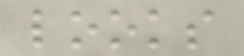looks
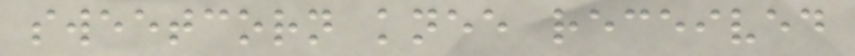sweetcorn knee received
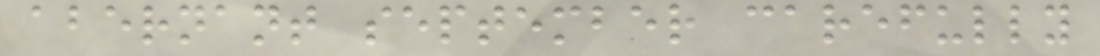abernant september carefully
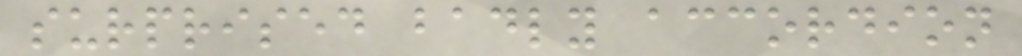surprised badly accordion
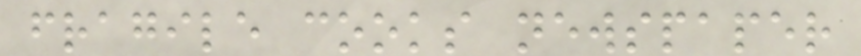fragile cooks newspaper
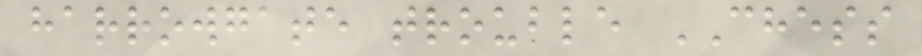harrowgate trouble CHESS
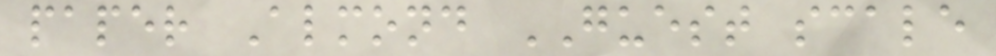paper Almond GUEST scale
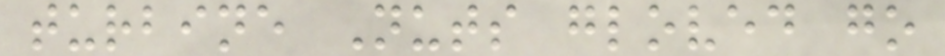turbine Nuts gloved go
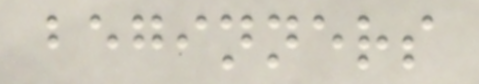beginners
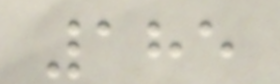185
